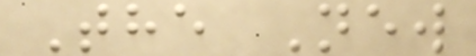The New
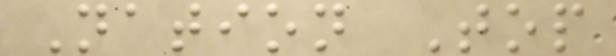Nation Top
